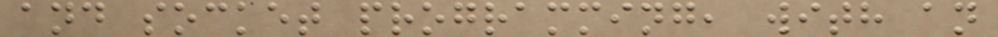and socket programming, with an
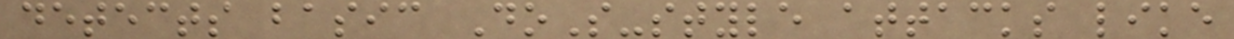detects basic DoS-style attacks like
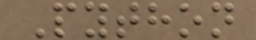Python
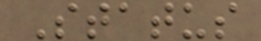Status
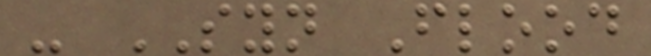- SYN Flood
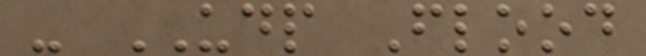- UDP Flood
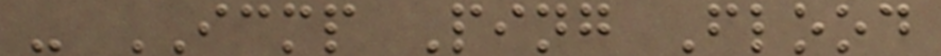- ICMP Ping Flood
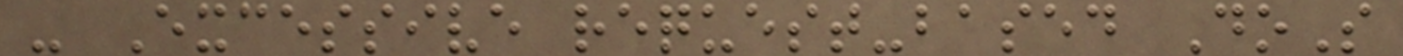- Excessive request-based DoS
